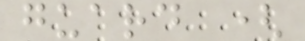guard (
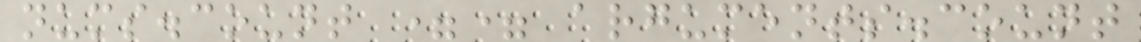nums.count == arguments.count
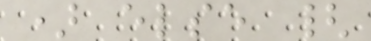) else {
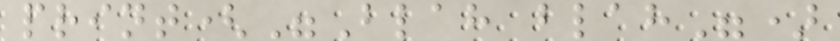print("Blah blah")
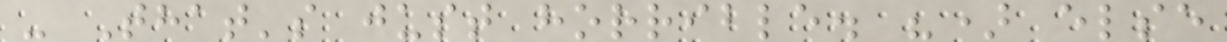- That's just horrible. ") else
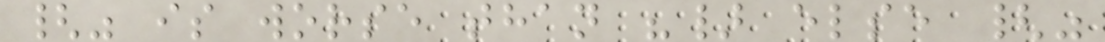{" is worse than "} else {"
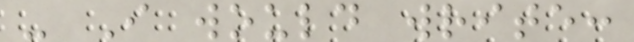- I would write:
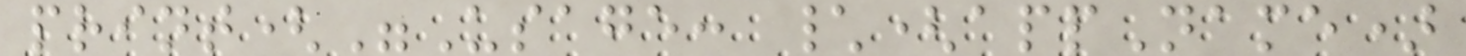print("Usage: \(appName)
